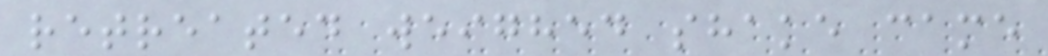retreated weighed shake came
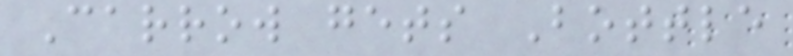Carrow gets Bottle
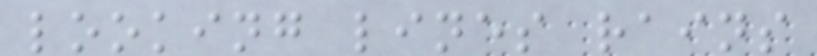looking lines rains
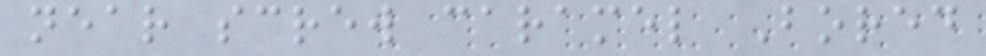near screw caramel Bored
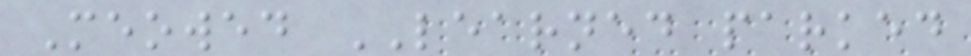Meowed LEARNED parked
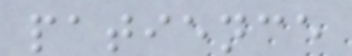patience
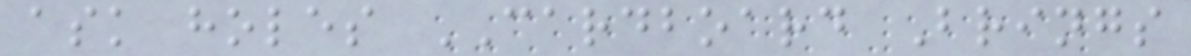ask holes CARDBOARD Brings
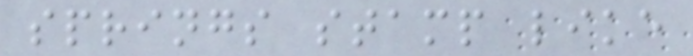springs stamp like
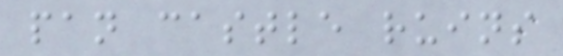pan castle ruins
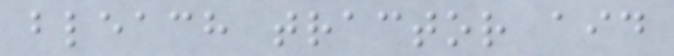bleach tractor aid
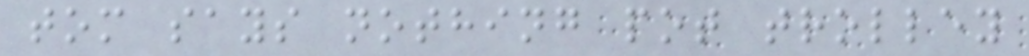tom says nothing pot trolley
